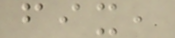fix,
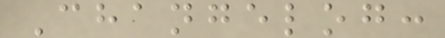Changelog:
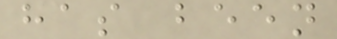has been
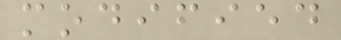modified
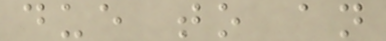due to an
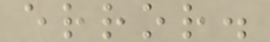error.
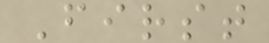First
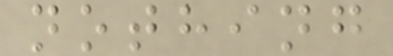nothing
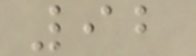92
